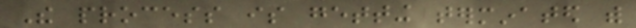The process is getting terminated with
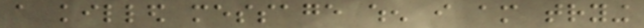a killed message when i am trying
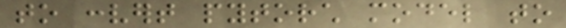to convert pytorch model to
